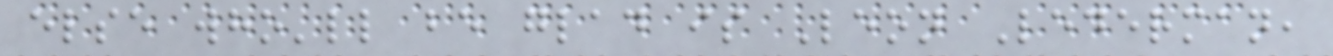else who'll be glad is Leon Lederman,
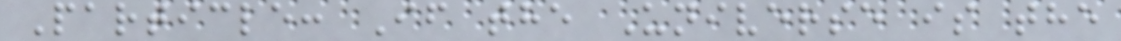Particle: If the Universe is the
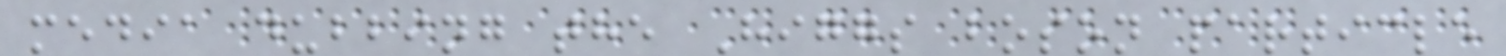media dubbing the Higgs boson particle
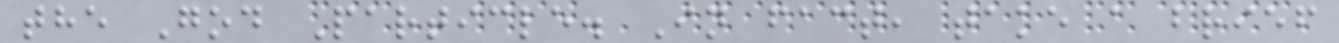the God Particle. In fact, take a brief
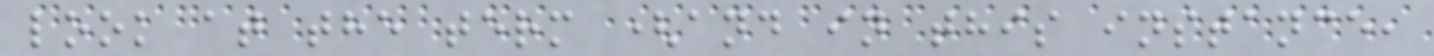look at the term (and in this instance,
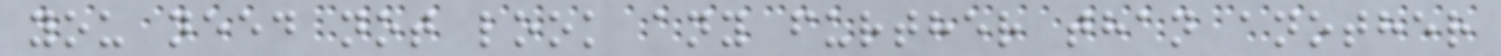you need not look any further than another
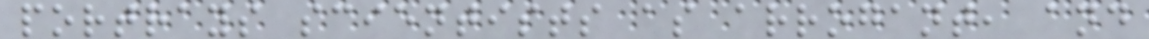portrays scientists as arrogant, and
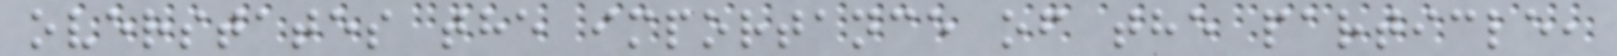overstates the importance of the particle,
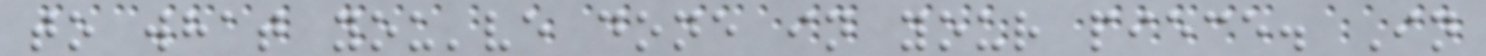to what you've done in your piece. In
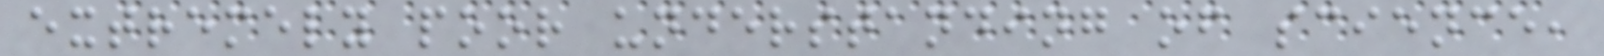extremely poor understanding of science,
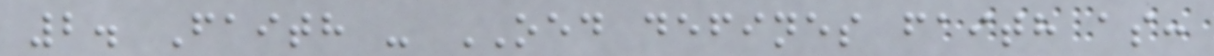2. Faith - OED defines faith as:
